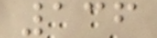136
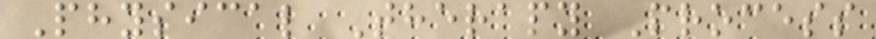Physical Therapy Process
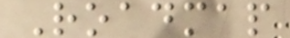Roadmap
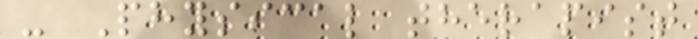- Physical therapist
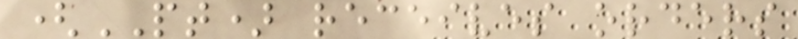(PT) receives orders
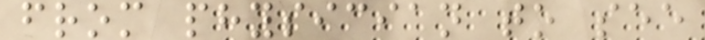from physician to see
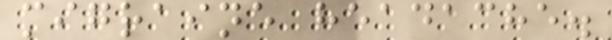migraine headache.
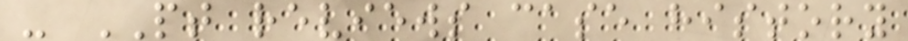- PT reviews case history
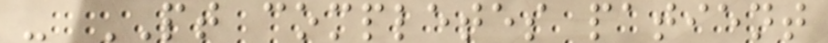- PT completes patient
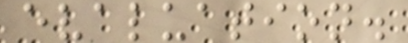evaluation.
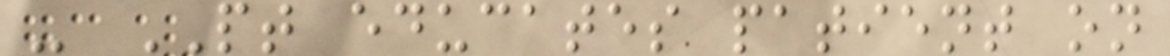- PT educates patient on
